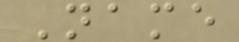Name
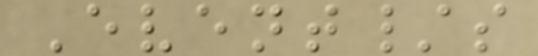Event/s
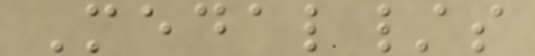Medal/s
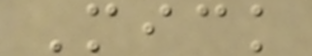Mick
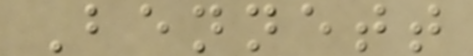Bennett
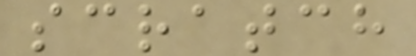scratch
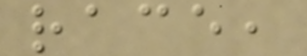race,
